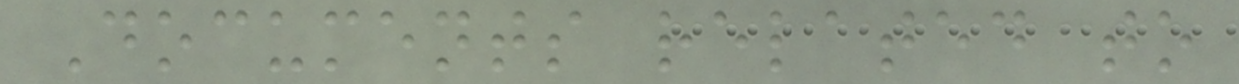Documents related to
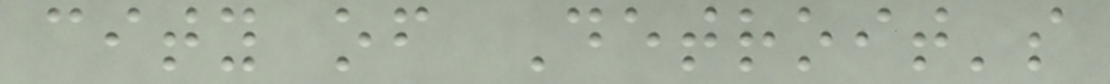city of Detroit's
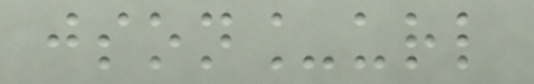json_url
